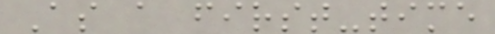As a first-time
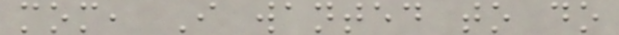mom, I wanted to do
